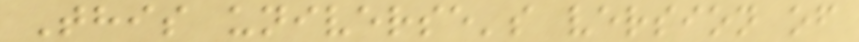This universe's version of
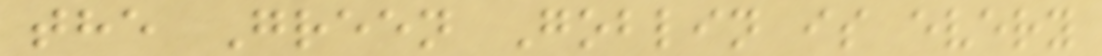the Green Goblin is every
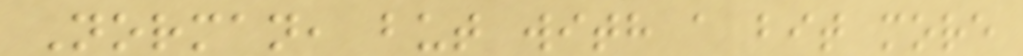Norman, but with a bit more
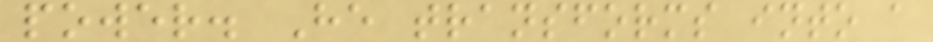power. He transforms into a
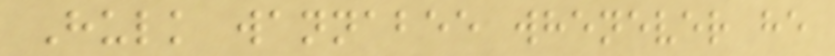Hulk wannabee whenever he
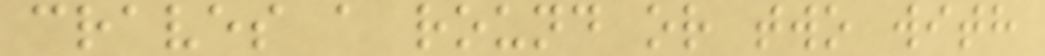craves a round or two with
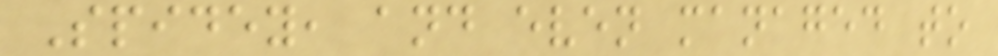Spidey, and even managed to
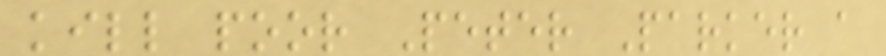kill poor Peter Parker a
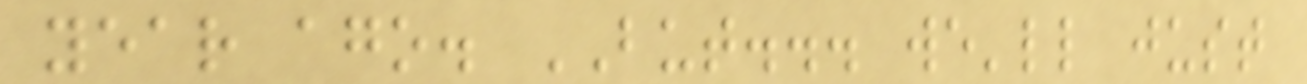year ago. BUT... we'll just
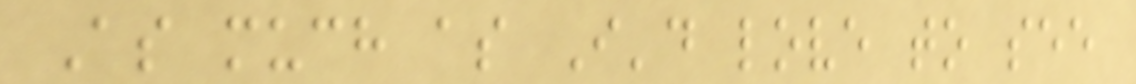As much as I'd love to see
